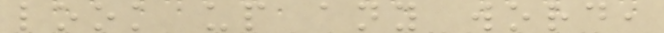look up any word,
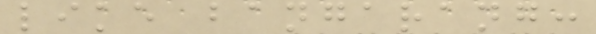like bangarang:
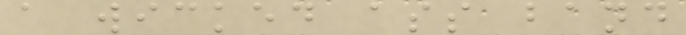a wicked ass band
